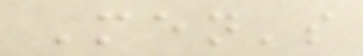Men's
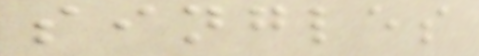singles
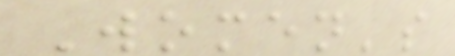Women's
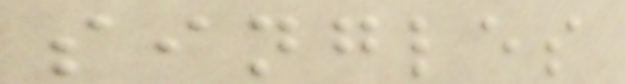singles
